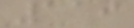119
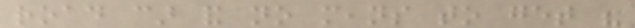road car and no means to get his
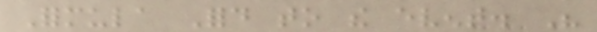Formula Ford to the event. His
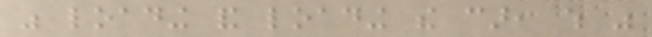was loading and loading the car, which was
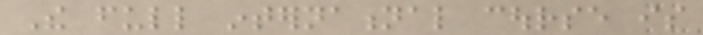The full international course is
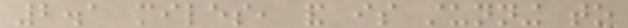2.1 miles, and is stunning to
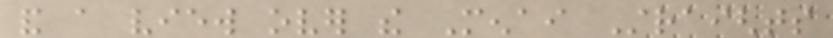and a view over the Menai Straights
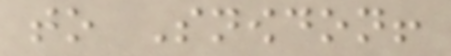to Snowdon!
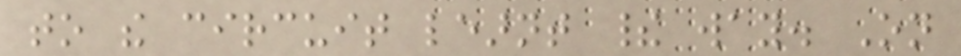to the circuit learnt their way. On
